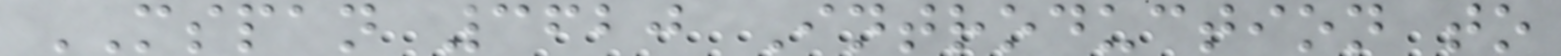MSPAN 3620 Introduction to
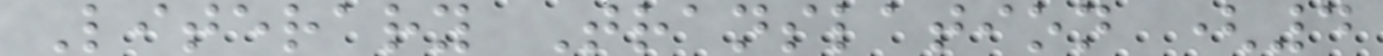Literary Translation (4
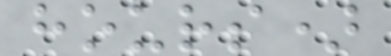hours)
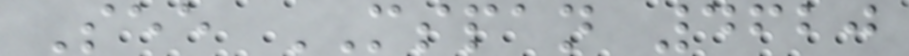See MSPAN 4620
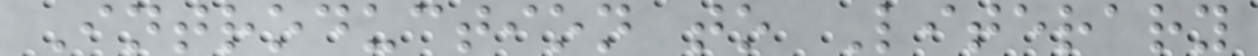Introduction to Literary
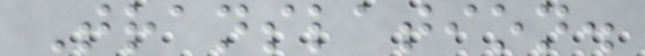Translation.
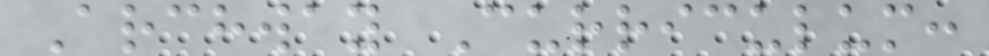Archway Curriculum:
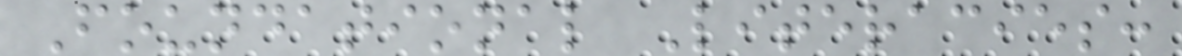Foundational Literacies:
